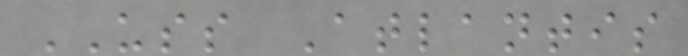USS Atlantis
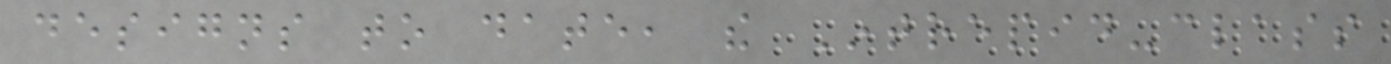designs to date, the Intrepid-class
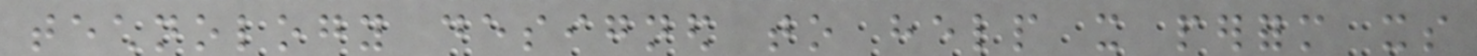technology designed to help it perform its
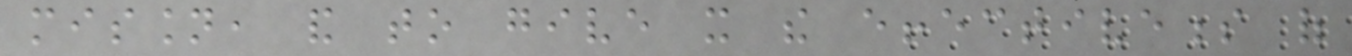mission, and to give it the effectiveness of
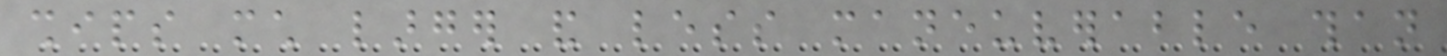ships much larger and less maneuverable than
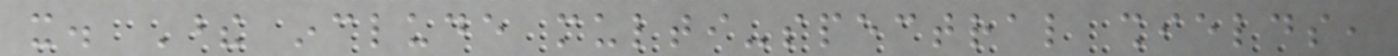it. These include multi-spectral shields,
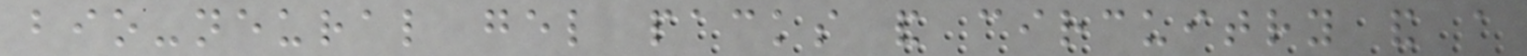bio-neural gel packs and circuitry and a
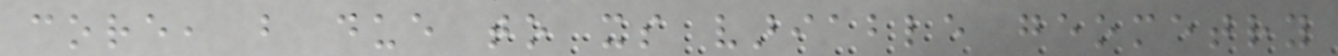core, but due to its variable geometry
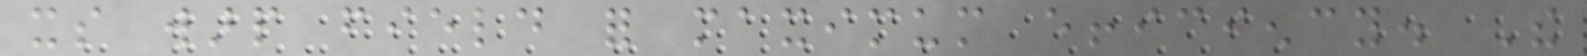its warp field for maximum efficiency. The
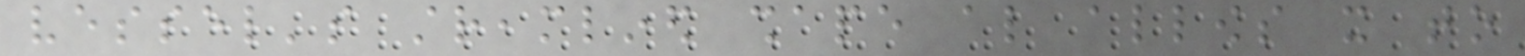vessel's streamlined shape also allows it to
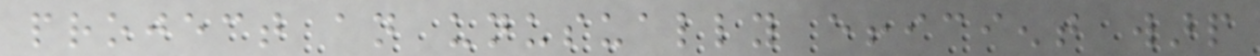project an unusually efficient warp
